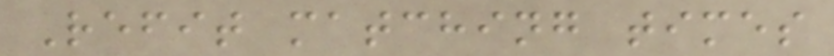Refit matching times
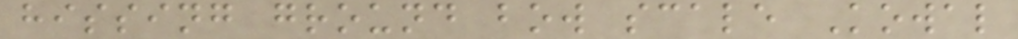hissing ground bow scale Kowal
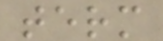term
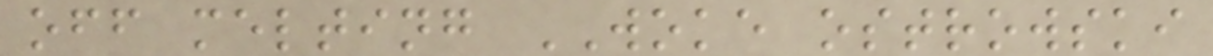off melting WOKE ostrowski
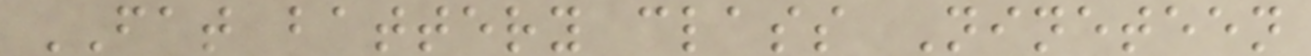FAT battery class Nineteen
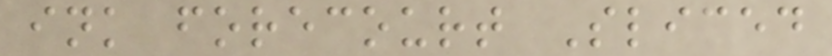ink forecourt Sliced
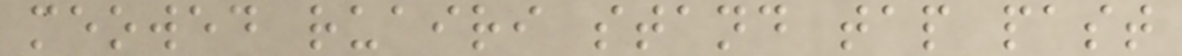meowed ruairi stand tap past
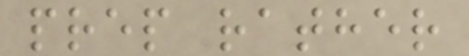prep rather
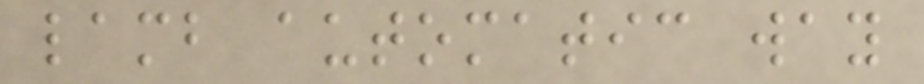lamb automatic way
